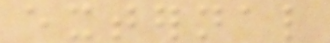external
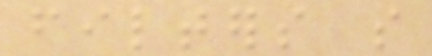filters so
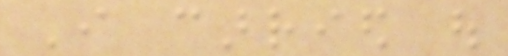I carried out
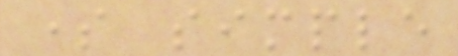some simple
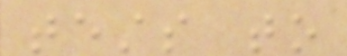tests to
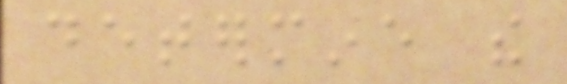determine the
